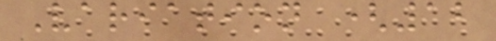Variation (12
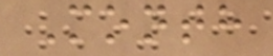Month
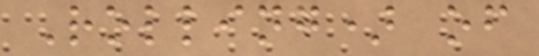Rolling) of
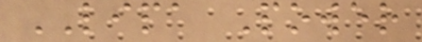LIPA Power
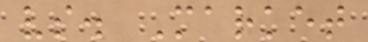vs. Market
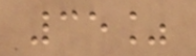35%
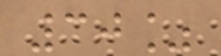30%
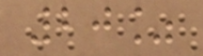20%
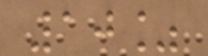10%
